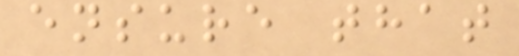ensure that
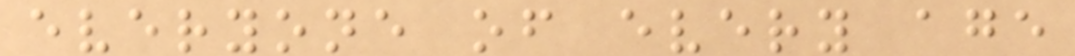everyone of every age
